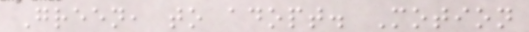Green, to adopt. Motion
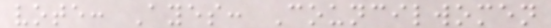vote: Ayes: Councilwomen
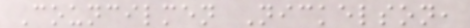Councilmen Nickelson,
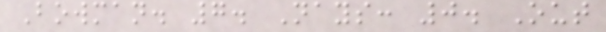Bowman. 7. Nays: 0. Out
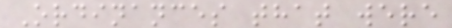Ordinances that were
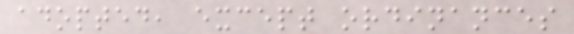adopted, except ordinances
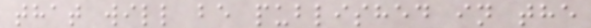that will be published in the
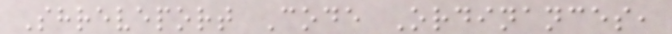Shreveport Code Ordinances,
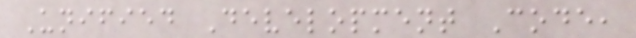Unified Development Code,
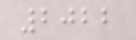2022
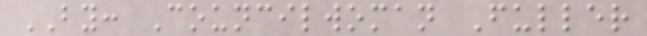BY: Councilwoman Fuller
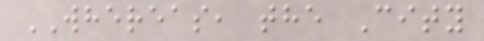WHEREAS, the City
